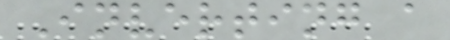Inverting a
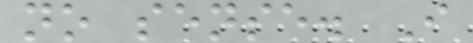no sense. I
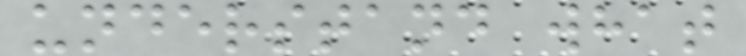understand what
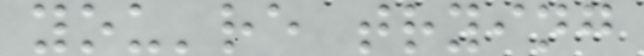you're trying
